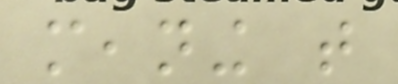meaning that
